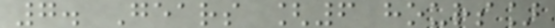7. Gears [6 hours]
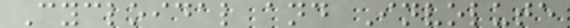Cycloidal and Involute
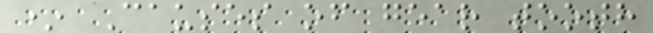* Causes of gear tooth
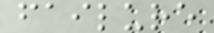failure
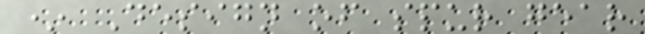* Design of spur gear
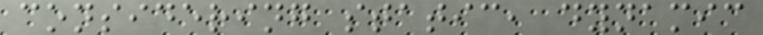considering static, dynamic
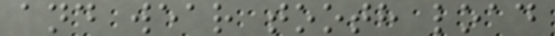and wear tooth load
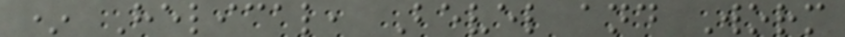* Helical, Bevel and Worm
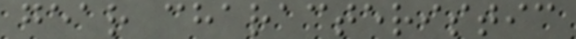gear characteristic
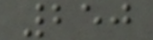250
